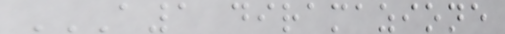A1 DIRAMAZIONE
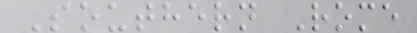Southern Rome
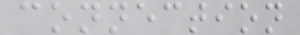connection
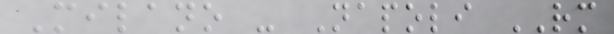Milano - Napoli RM
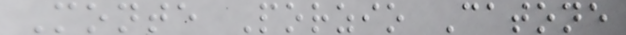Monte Porzio Catone
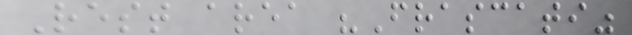Rest area "Frascati"
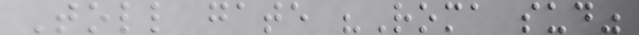Toll gate "Roma sud"
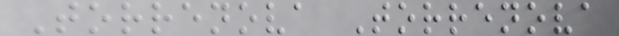Torrenova Torrenova
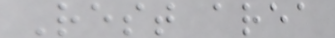Rest area
